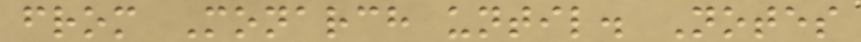from Monarch until. Notes
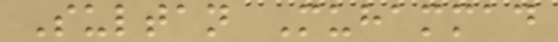Sultan Muhammad
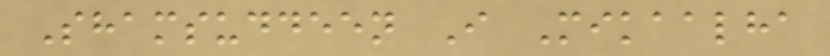Shamsuddeen I Mikaalha
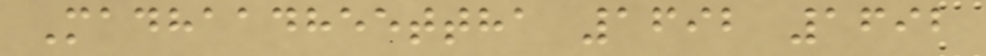Madhaadheettha 1692 1692
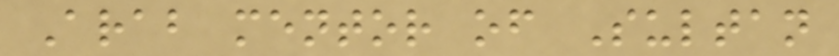Arab mentor of Sultan
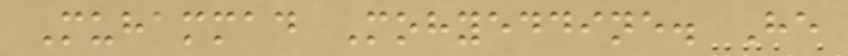Muhammad Mohyeddine. He
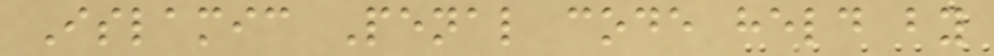Islamic Penal code held by
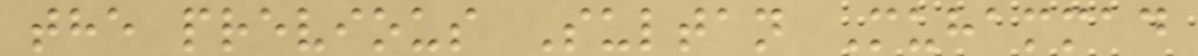the previous Sultan Muhammad
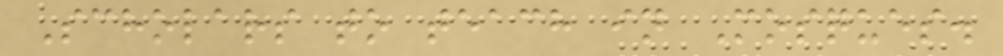Scholars to teach in Mosques.
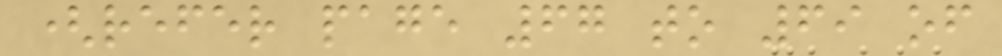(refer page 67 to 69 of
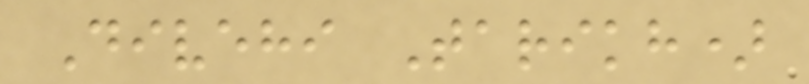Divehi Tarikh)
